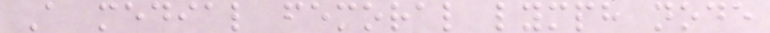A medial femoral lymph node
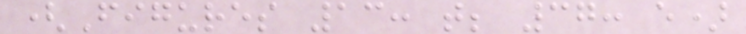(Figures 13: t; 37: e)
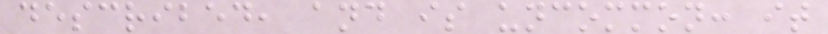described, and is uncommon: it
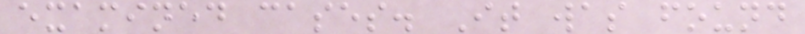examined cases. It was found
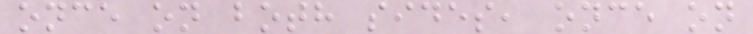once on both sides, once on
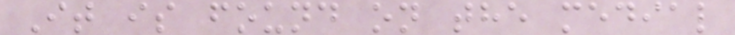It is found on the medial
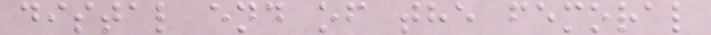distal end of the femoral
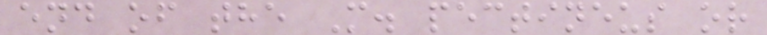end of the M. pectineus or
